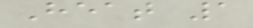Heat 1
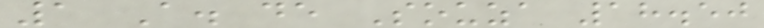1 A. de Souza 18.50
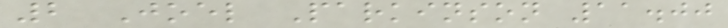2 Joel Parkinson 11.00
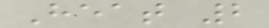Heat 2
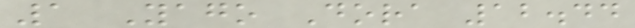1 Yago Dora 12.44
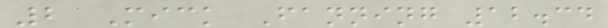2 Mick Fanning 12.34
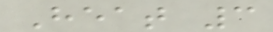Heat 3
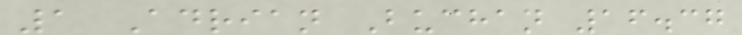1 Adrian Buchan 16.37
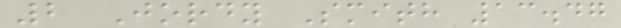2 Jordy Smith 13.47
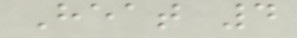Heat 4
